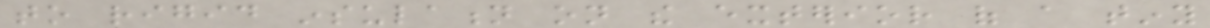to rigid insulation on the exterior of a tiny
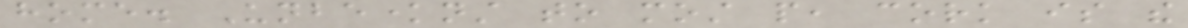home. Unbeknownst to most people, cork is the
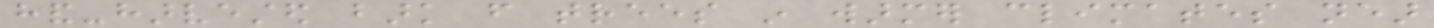hand-harvested bark from trees in warmer climates near
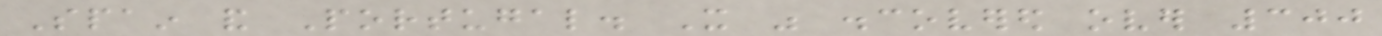Spain and Portugal. It was discovered over 300
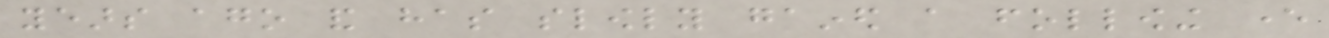years ago and has slowly gained a following ever
